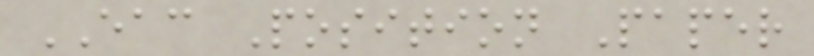EAC Position Paper
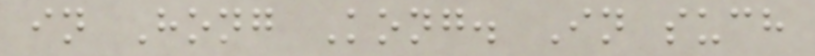in Hong Kong. In such
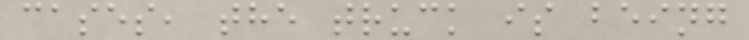cases, the truck is being
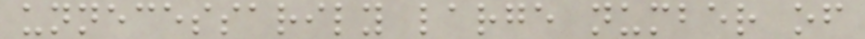unnecessarily large number of
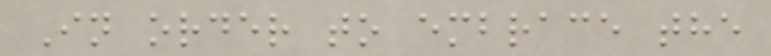In order to embrace the
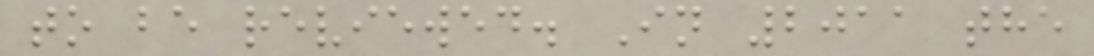to be reviewed. In 2011 the
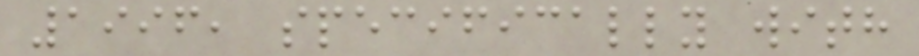1996, specifically with
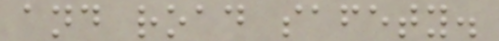and road safety.
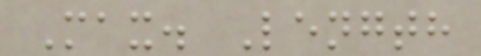Max. Length
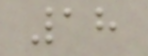18
